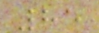85
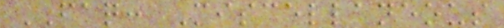FAQ: Miscellaneous
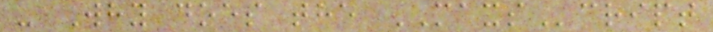- Why does the MAXScript
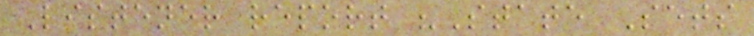Listener report "State Sets
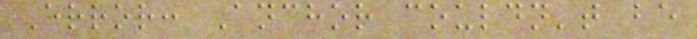Error: Anchor couldn't be
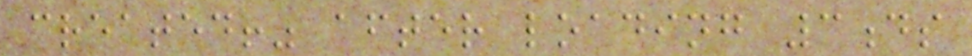created!" after loading 3ds
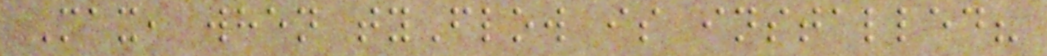Max, when tyFlow is installed?
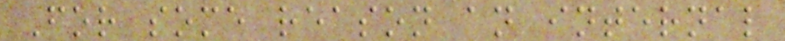For some reason an internal
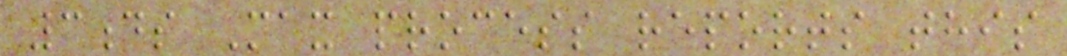3ds Max process reports this
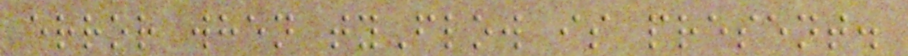error when tyFlow is present.
